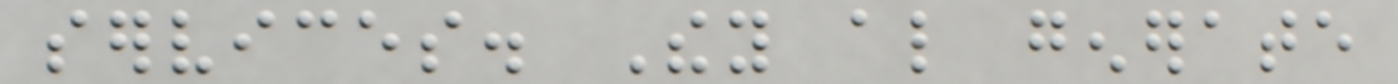services. They also generate
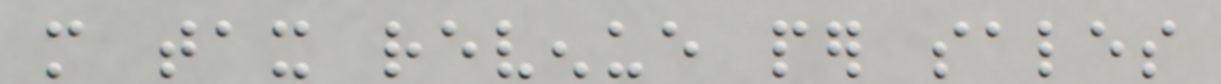more tax revenue per sales
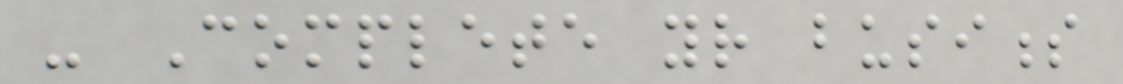- Complete your business
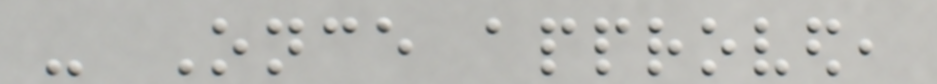- Once approved,
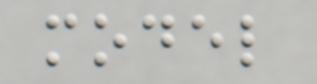model
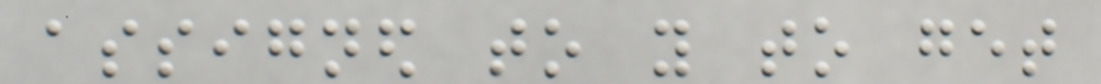assigned to you to get
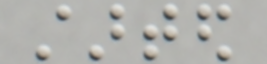started
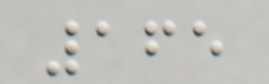165
